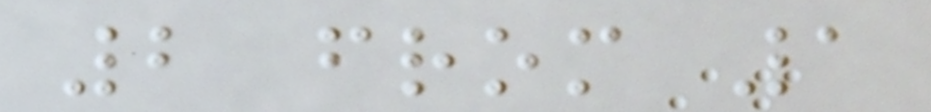2 from 1
